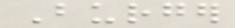Burger
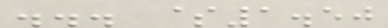... $1.50
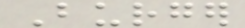Burger
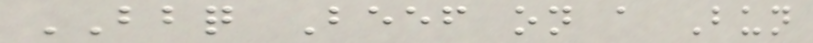BBQ Beef on a Bun
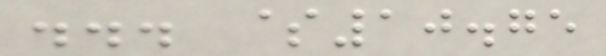... $10.75
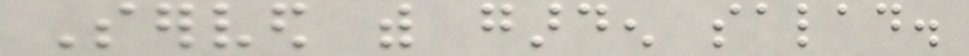Served with garden salad.
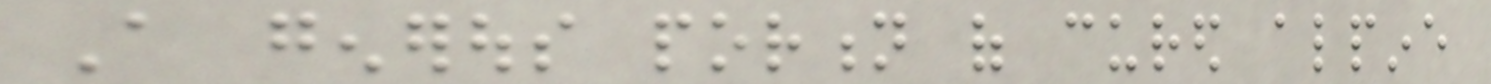A generous portion of cured alpine
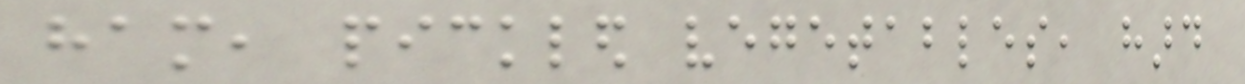ham, pickled vegetables, hard
